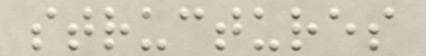structures
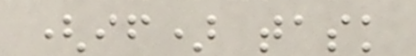(if) task
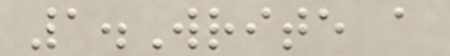1.Write a
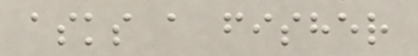asks a fisher
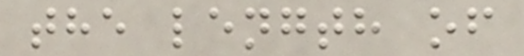the length of
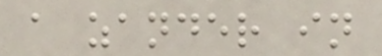a zander in
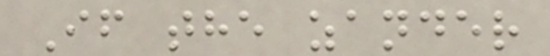If the zander
